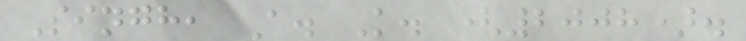Singh, A. K. (2008).
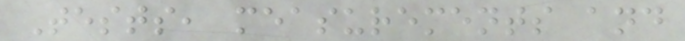Tests, measurements and
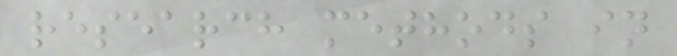research methods in
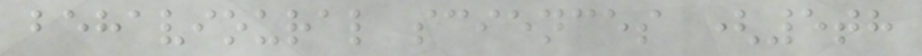behavioural sciences (5th
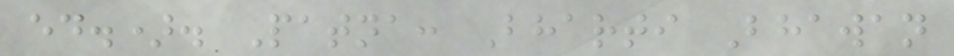ed.). Patna: Bharti Bhawan
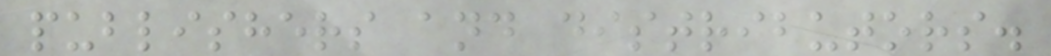publishers and distributors.
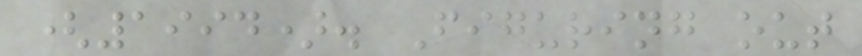(1994). Figuring out
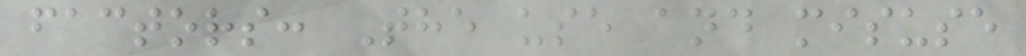factors: The use and misuse
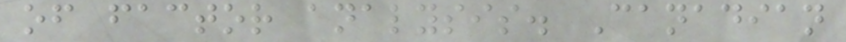of factor analysis. Canadian
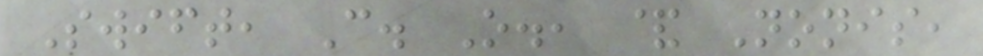Swift, C. O., & Nonis,
